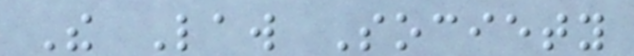The Law Society
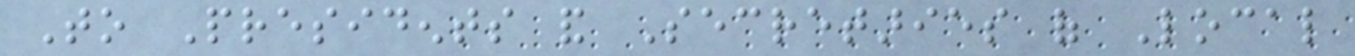To Presidents and Secretaries of Local
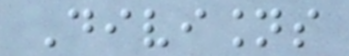Divisions
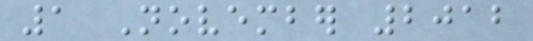1 November 2012
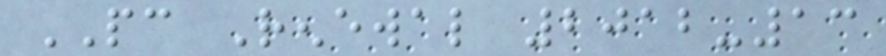PC Renewal 2012-13
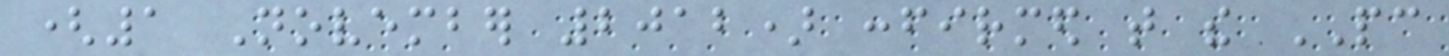(1 November 2012) confirmed that the PC
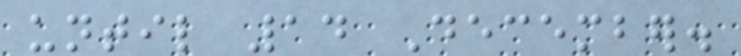until 14 December.
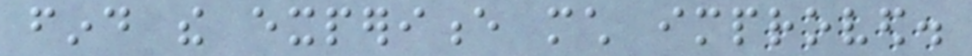find the experience much improved.
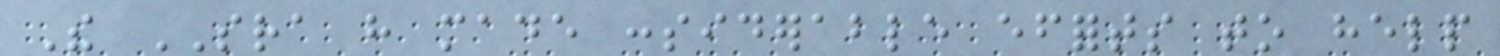The SRA have made considerable efforts to help
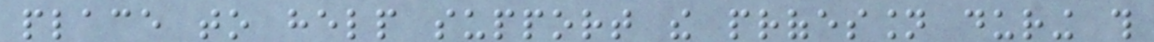place to help support the profession during this
